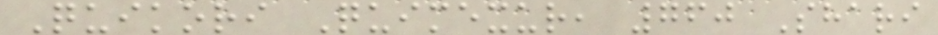Quikori Quimexur, 760 Shari
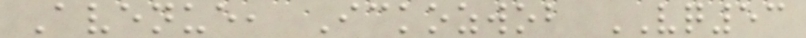Avenue, Ickozwob VQ53
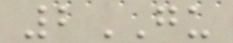2GU
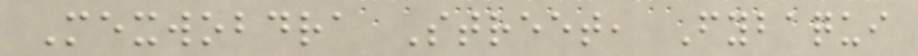Mexwobdra Street, Fybaqui
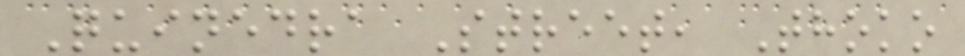Quinedra Street, Thoko
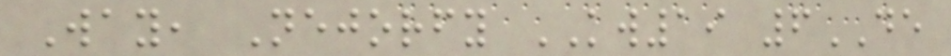Way, Nejorfy KW19 6DE
